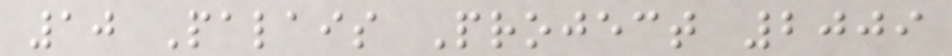10 Palais Project 2009
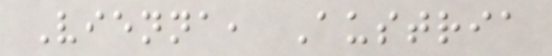Vienna, Austria
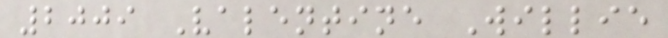2009 Valentine Willie
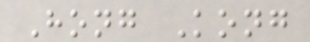Hong Kong
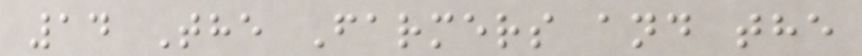14 The Farmers and the
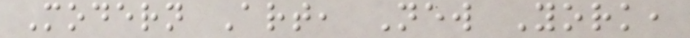Modern Art, New York,
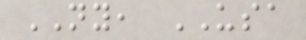NY, USA
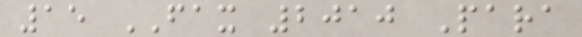15 FAX 2010 Para
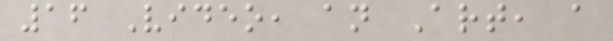16 Video, an Art, a
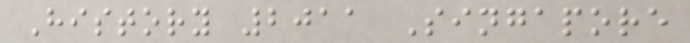History 2011 Singapore
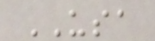USA
